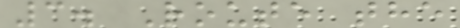3. Route the
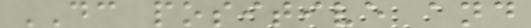DC positive and
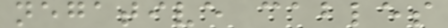negative cables
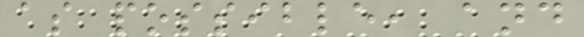as possible, and
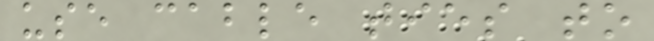use cable ties to
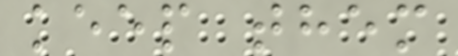keep them
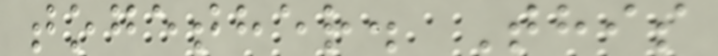together. This
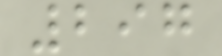297
